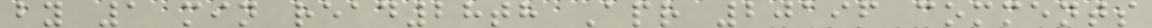by 1 min read28th Apr 20196 comments
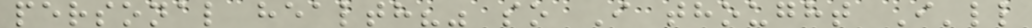personal health?" so I thought I'll
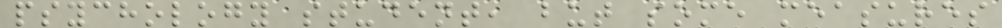psychology student, but some measures
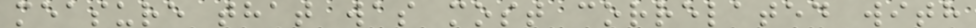measure that was most correlated with
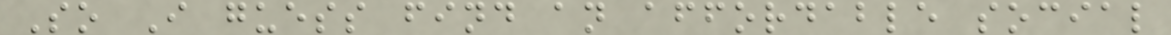So I guess find an affordable social
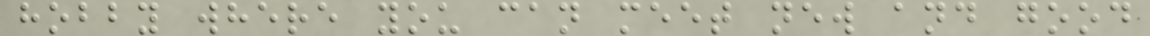hobby where you can meet new and good
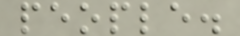people.
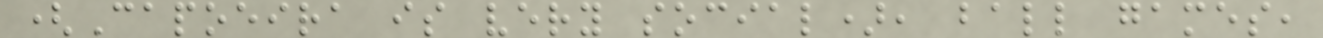(Capoeira is very social), ball games,
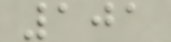101
